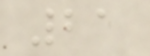21
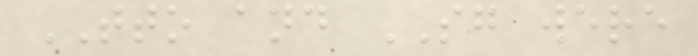TTO and SG were
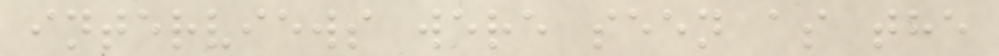interviews were seen as the
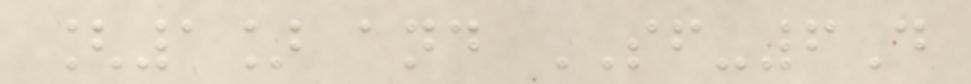[1] and SF-6D
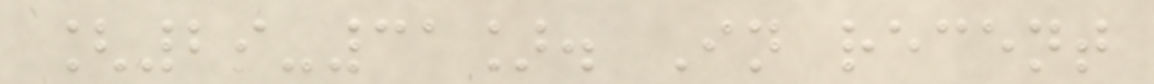[29-31]. In recent
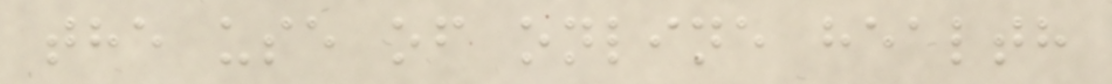the use of online health
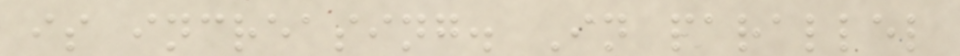is increasing. In parallel
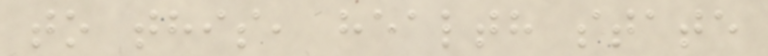to this, health state
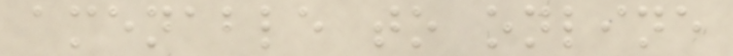amenable to online
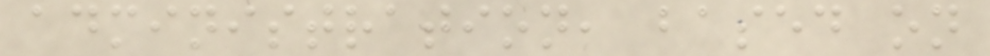administration, based on
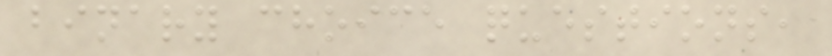binary choice questions,
